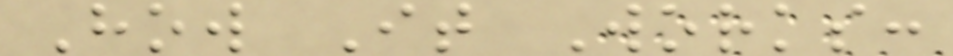How It Works:
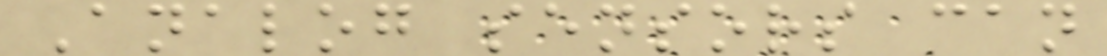Analog sensors can
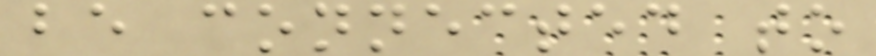be connected to
